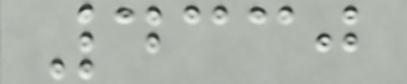4330
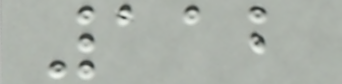112
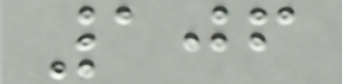106
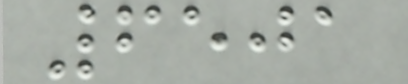6501
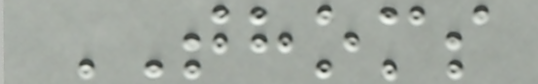THOMS
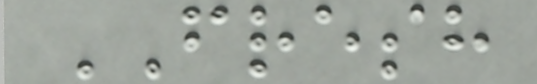FRESH
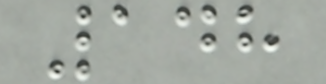148
